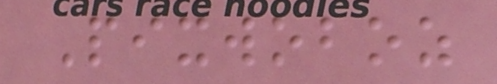Pixwoboz
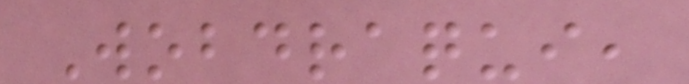Wobdraqui,
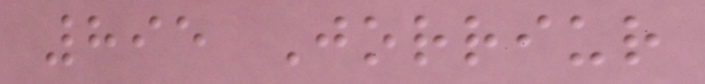895 Jorriur
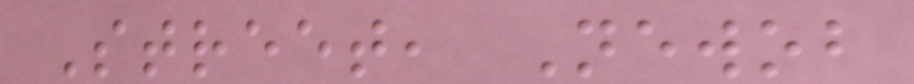Street, Newob
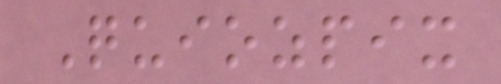Quiozpix
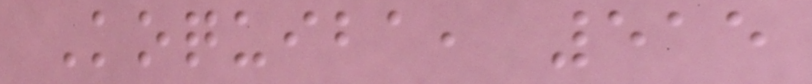Koquiba, 515
